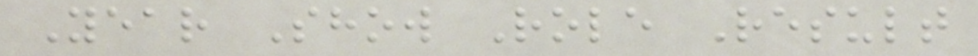Year Show Role Result
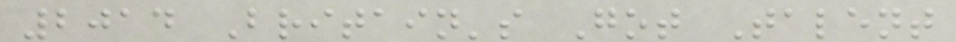2014 Britain's Got Talent
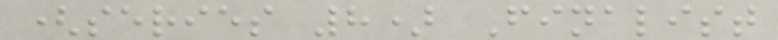(series 8) Finalist
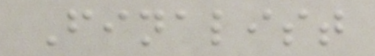Finalist
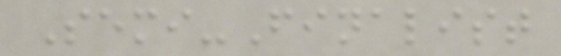Semi-Finalist
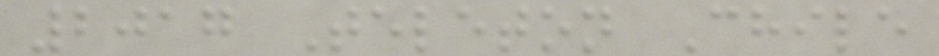2017 Teleton Chile
